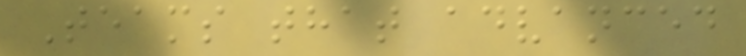Teams that advanced
